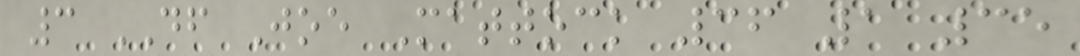3 DF Joe Mattock 36 1 35
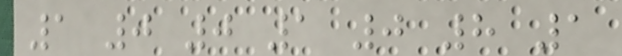1 0 0 1 0 8 1
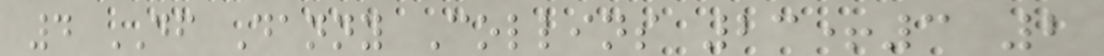4 DF Danny Collins 23+3 2
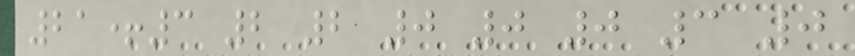21+3 2 2 0 0 0 3 0
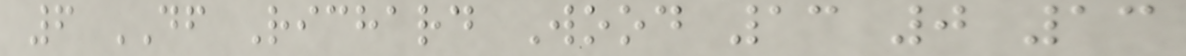6 DF Richard Wood 13 0 13
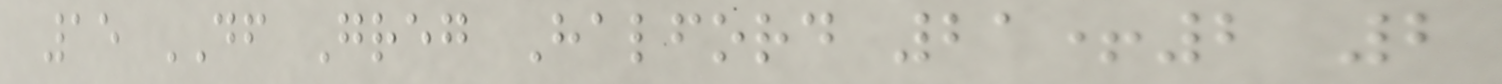15 DF Greg Halford 21+2 2
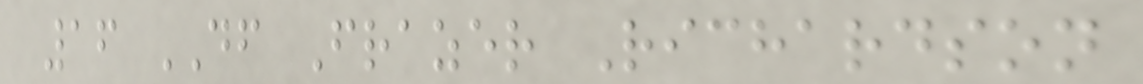16 DF Frazer Richardson
